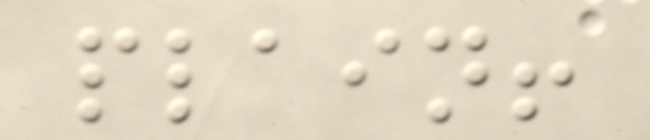plain!
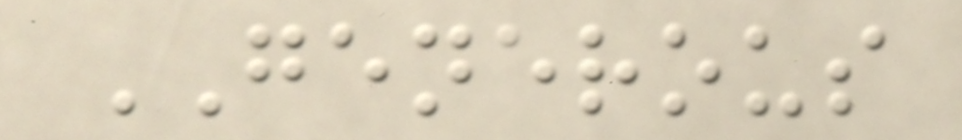GENEROUS
